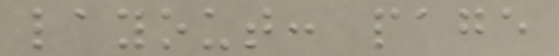layout: page
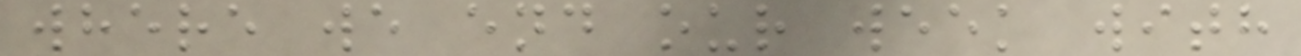where we end our week with
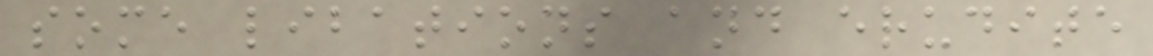some libations and erudite
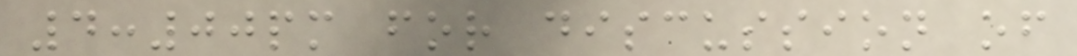4:00pm for discussion of
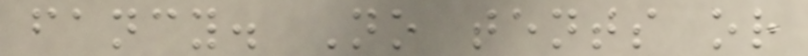fancy. No tents or
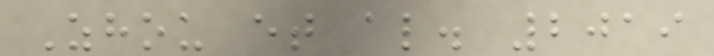Zhou et al. 2019
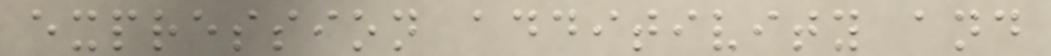expression additivity and
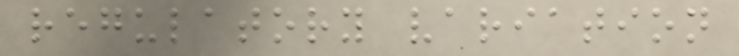regulatory variation
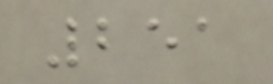251
